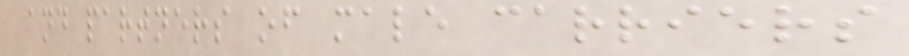and partners of male carriers
